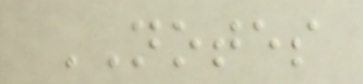NOTES
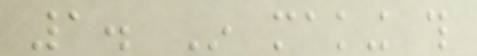1. In making this
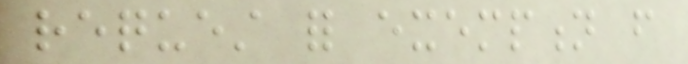request for exemption from
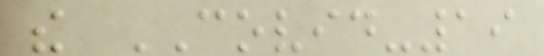the COVID-19
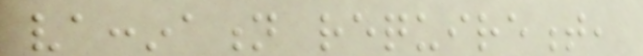vaccination requirement,
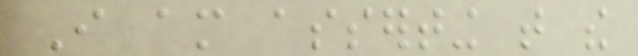I am asserting that the
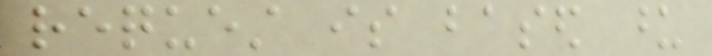request is based upon
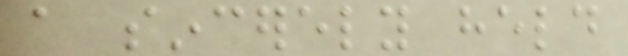a sincerely held
